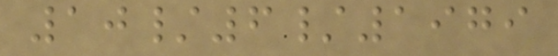10/6/1979
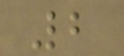2
